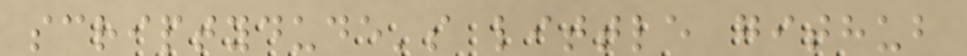scriptydude's little github
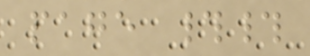page ##
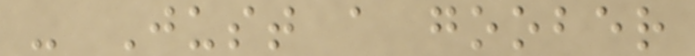- Just a goober
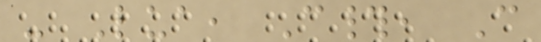- Lua, C#, C
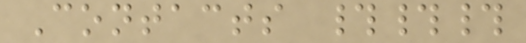Contacts ###
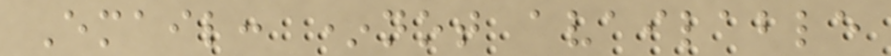Email: *not available
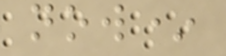now*
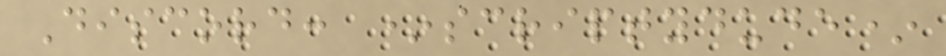Discord: *scriptydude*
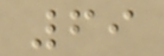69
